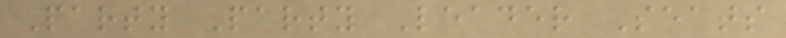Party Party Leader Seats
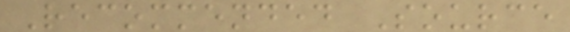Recommended Source
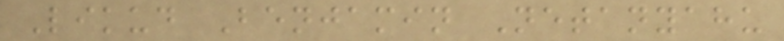Likud Benjamin Netanyahu
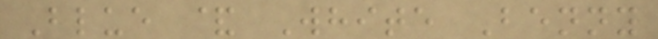Blue & White Benny
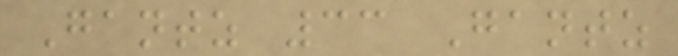Gantz 33 Gantz
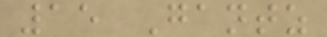15 Gantz
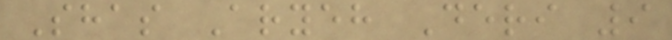Shas Aryeh Deri 9
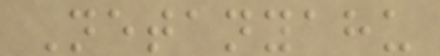Netanyahu
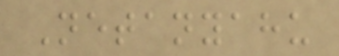Netanyahu
